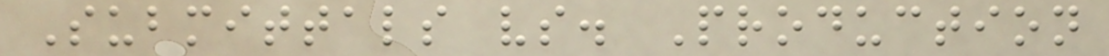Submittals vs. Production
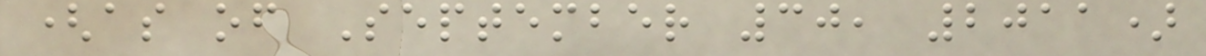(as of September 30, 2011)
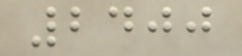2400
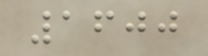1600
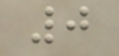0
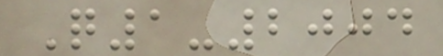Q1-2004
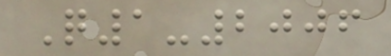Q1-2006
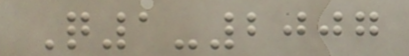Q1-2007
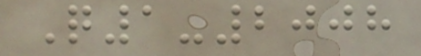Q1-2008
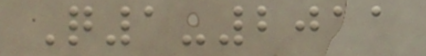Q1-2011
